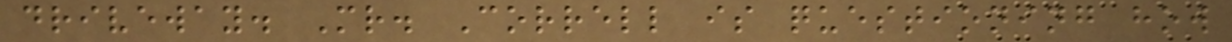driveway. Mr. Correll is questioning how
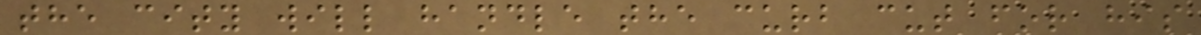the city will handle the curb cut for his
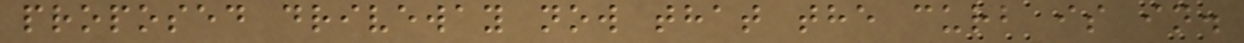proposed driveway now that the curb is in.
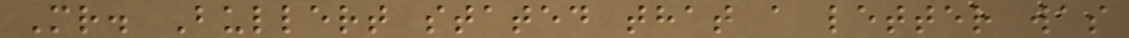Mr. Bullert stated that a letter was
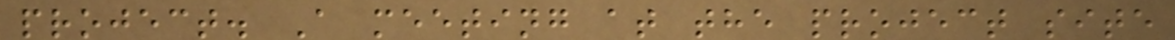project. A meeting at the project site
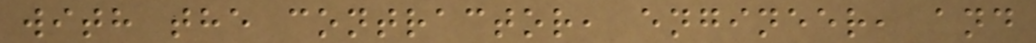with the contractor, engineer, and
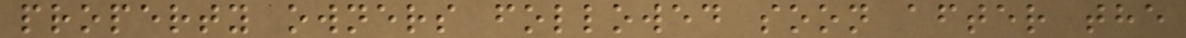property owners followed soon after the
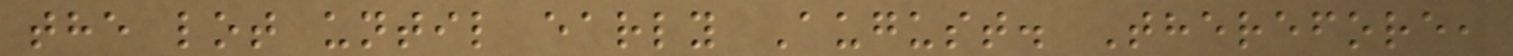the lot until early August. Therefore,
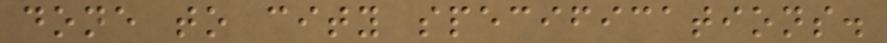done to city specifications.
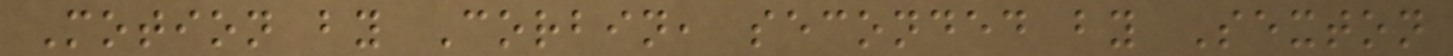Motion by Corbin, seconded by Sexton
